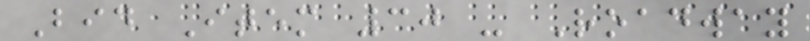Bid Item 30 - Roadway
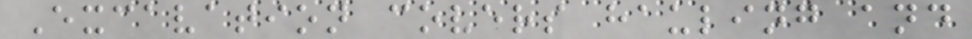Excavation covers hauling and
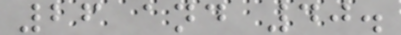26 and 40.
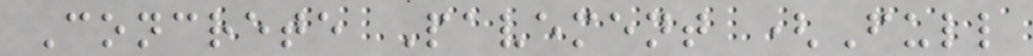Concrete Pavement (Full
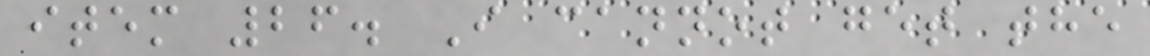item 26. I cannot get the
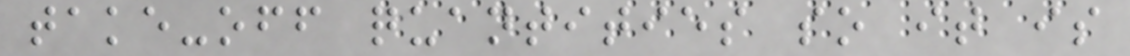take-off quantities so it is
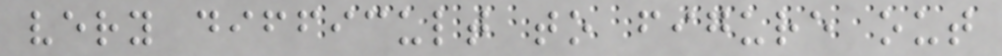very difficult to figure out
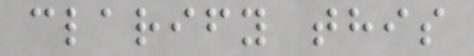clarify this
